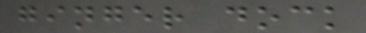ginger dock
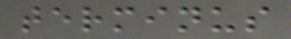terminus
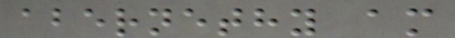abernethy am
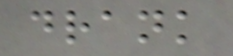drank
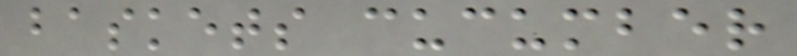baskets cucumber
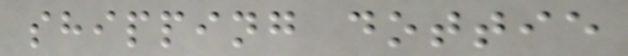shipping dottie
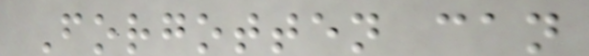Forgotten can
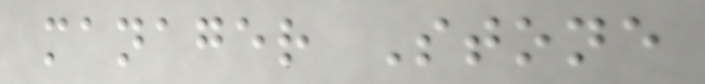manager Stone
